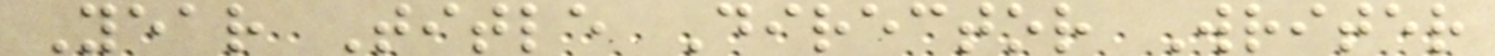Year Title Director Writer
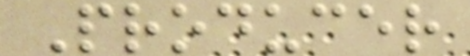Producer
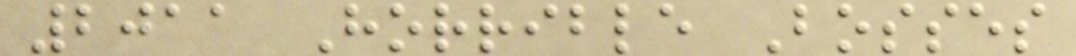2011 Horrible Bosses
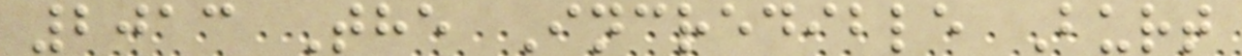2013 The Incredible Burt
